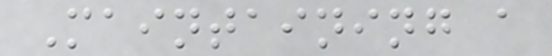Maintaining a
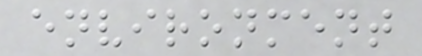environment
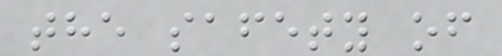the safety of
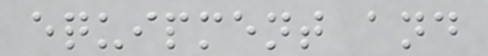equipment and
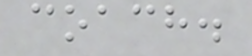coach.
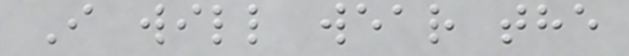I will wear the
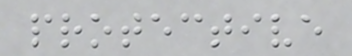protective
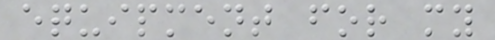equipment for my
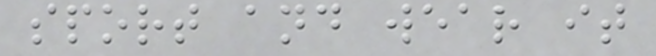sport and wear it
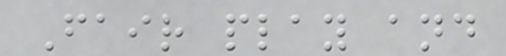Fair play and
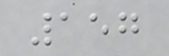157
